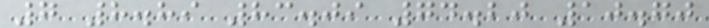7 8.89 83.09 74.20 10.70
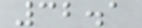32.1
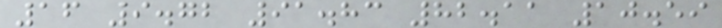16 9.72 91.83 82.11 10.59
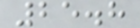25.8
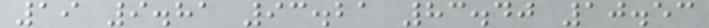19 9.81 93.21 83.40 10.53
